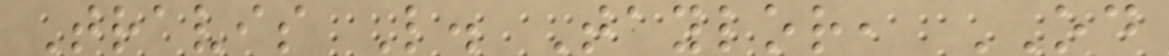Travis L. Taylor, OD
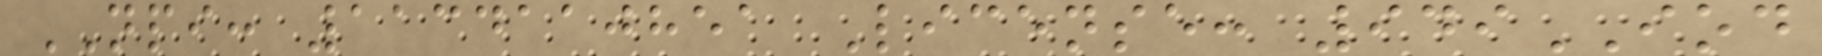NPI: 1134110851 License: 949IOD
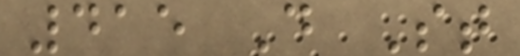415 D St
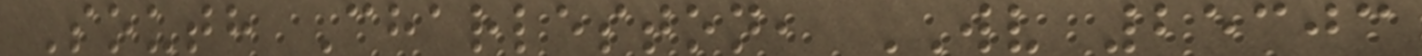South Charleston, WV 25303
